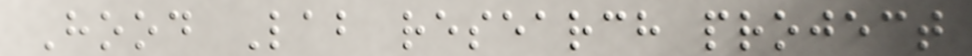Hood Lab research project
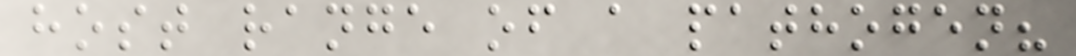host range of a pathogen?
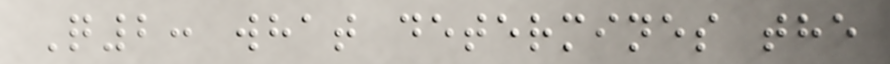Q2: what determines the
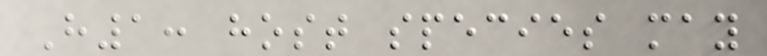H1: host species may
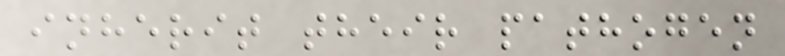inherit their pathogen
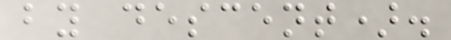by descent).
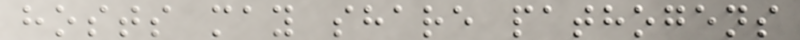hosts may share pathogens
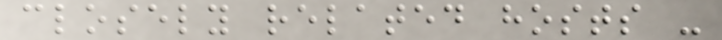closely related hosts -
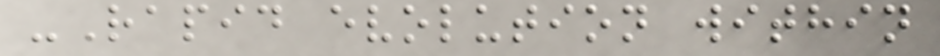-Rapid evolution within
